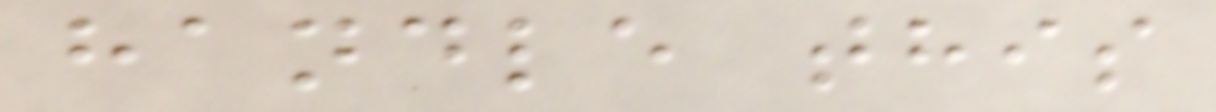handle this
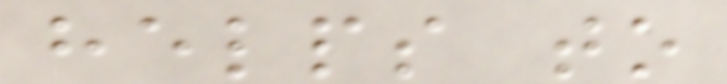helps to
